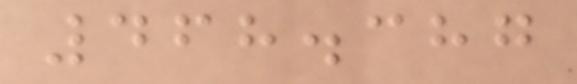468.387
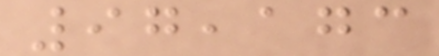97,173
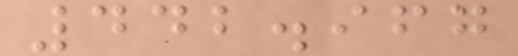442.967
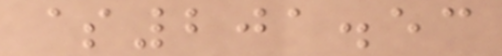$201.53
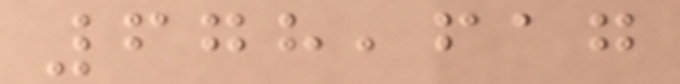678,617
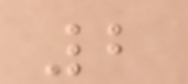2
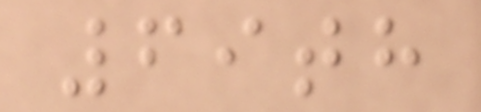69th
